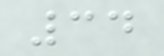34
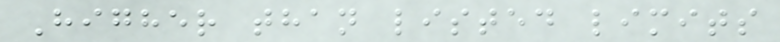Higher than listed limits
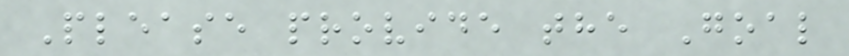Please provide the Goal
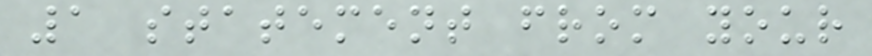1 statement from your
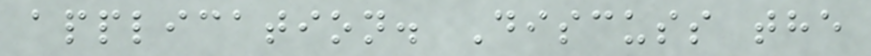application. Discuss the
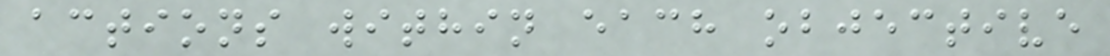actions within each objective
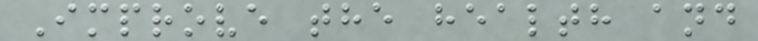Improve the health and
